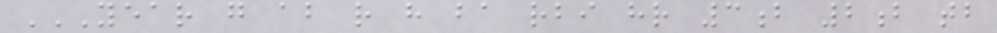YEAR G AB R H BA RBI HR 3B 2B TB
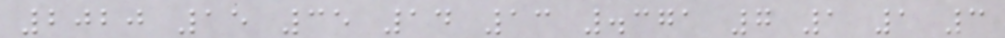2020 15 35 14 13 .371 7 1 1 3
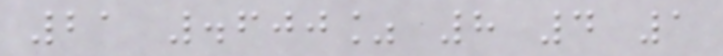21 .600% 8 4 1
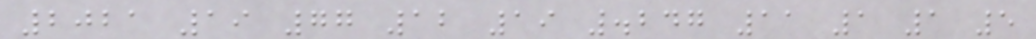2021 19 77 12 19 .247 11 1 1 5
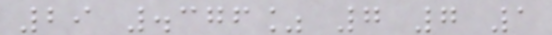29 .376% 7 7 1
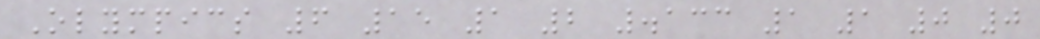Olympics 6 15 1 2 .133 1 1 0 0
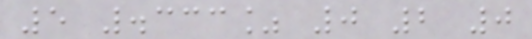5 .333% 0 2 0
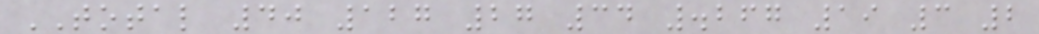TOTAL 40 127 27 34 .267 19 3 2
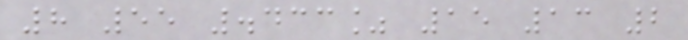8 55 .433% 15 13 2
